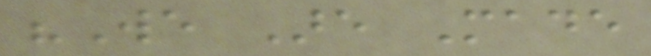"We Are Made
